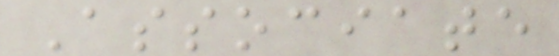Associate
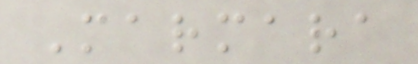Marmara
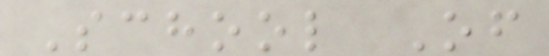School Of
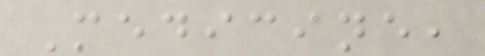Medicine,
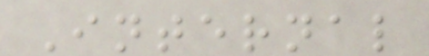Internal
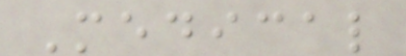Medical
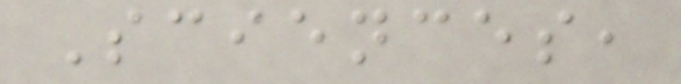Sciences,
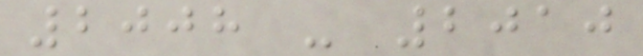2008 - 2010
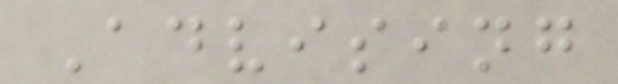Advising
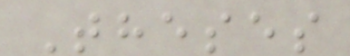Theses
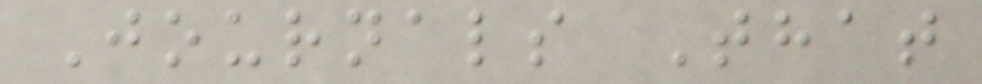Journals That
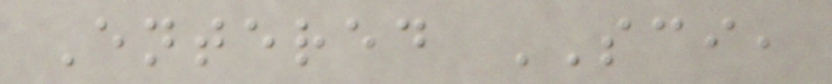Entered SCI,
